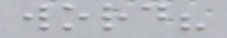word?
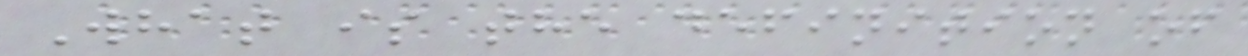What is the definition of
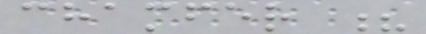chamfer ?
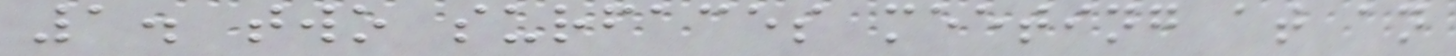1. two surfaces meeting at an
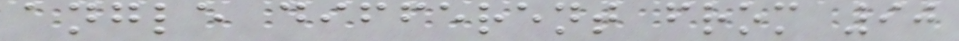angle different from 90
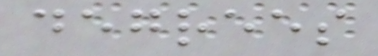degrees
